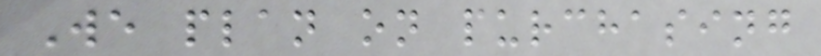We plan on purchasing
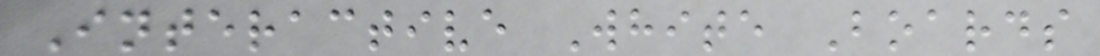Interactive White Boards
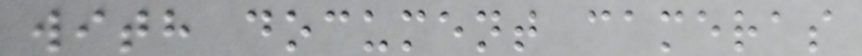with document cameras
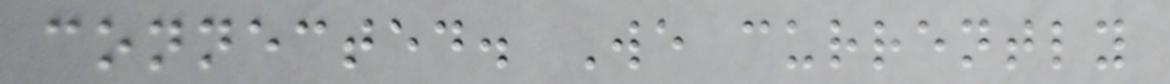connected. We currently
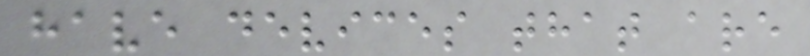have devices that are
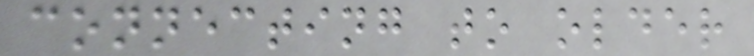connecting to older
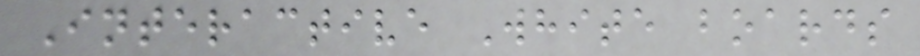Interactive White boards
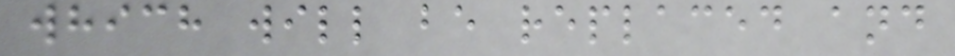which will be replaced and
